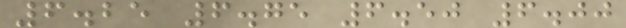6.25 6.75 6.50 6.00
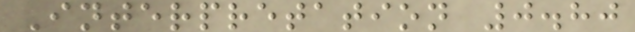Interpretation 0.80
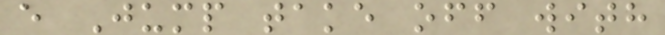e Jump take off with
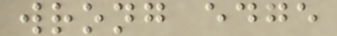wrong edge
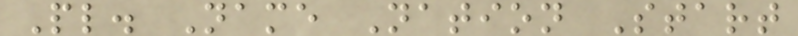Pl. Name Nation Start
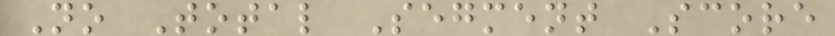No Total Segment Score
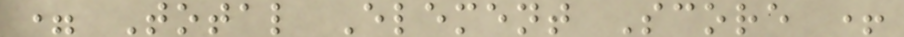= Total Element Score +
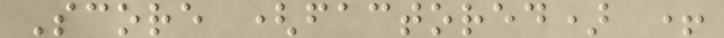Score (factored) +
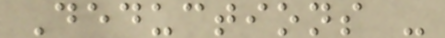Deductions -
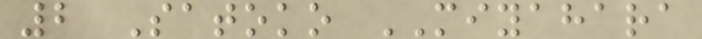2 Satoko MIYAHARA
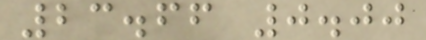23.66 0.00
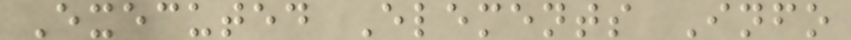Executed Elements Info
